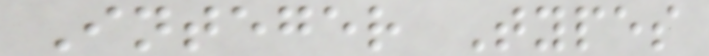Integer Types
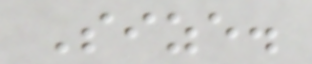Size.
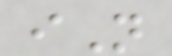iN
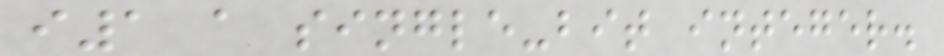i1 a single-bit integer.
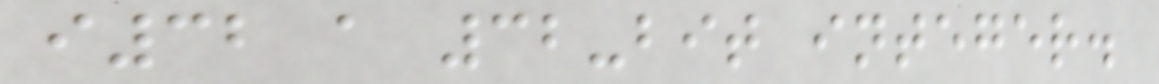i32 a 32-bit integer.
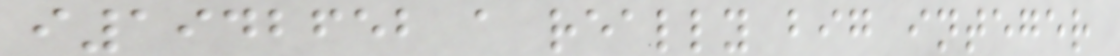i1942652 a really big integer
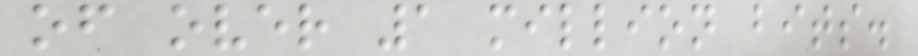of over 1 million bits.
